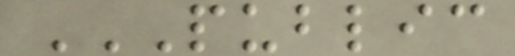PUBLIC
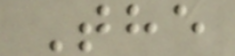The
